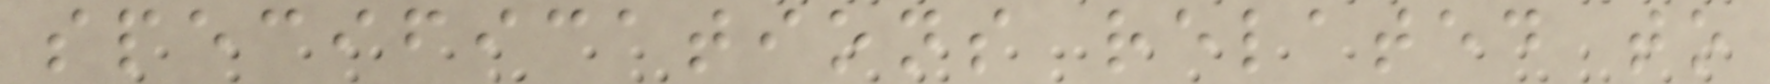specifications related to
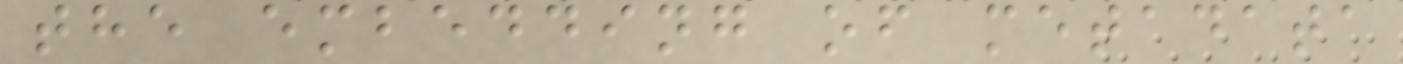the embedding of metadata
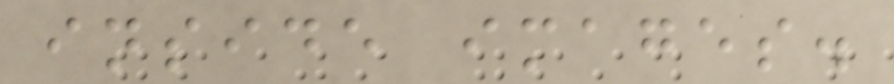inside images.
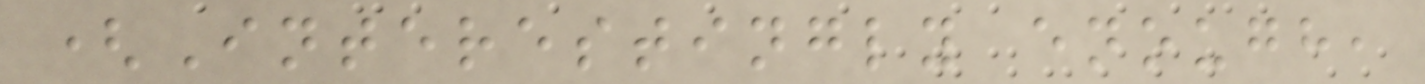(Interestingly enough,
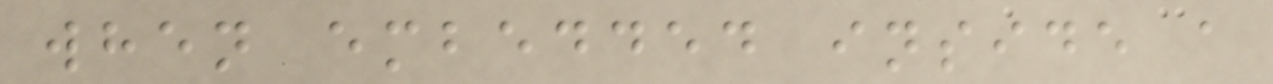when embedded inside a
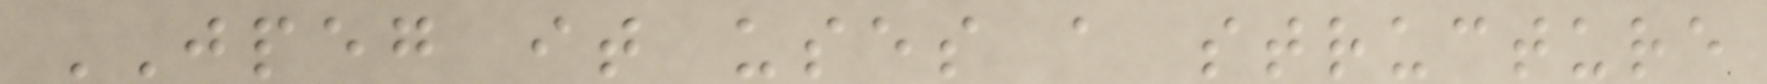JPEG it uses a structure
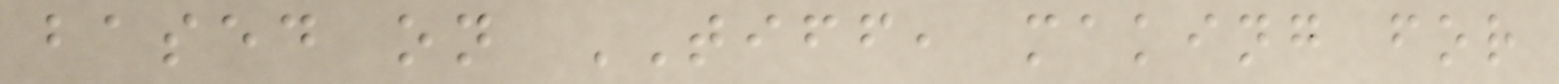based on TIFF, making for
